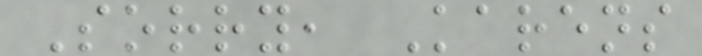Sorry, Karens
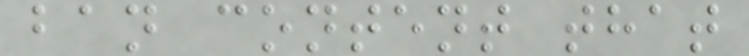ban content that
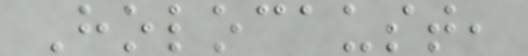Holocaust,
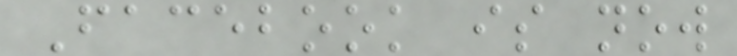Facebook is now
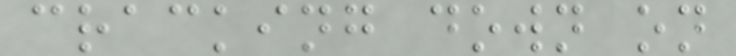cracking down on
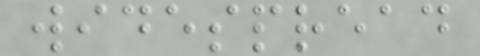widespread
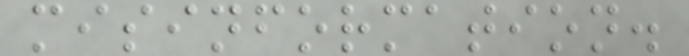misinformation.
